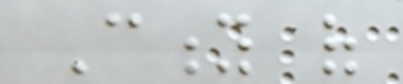City of
